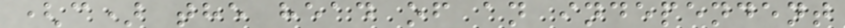(c) the head of an independent
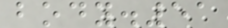body.51
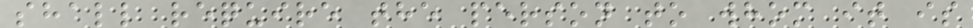shall require the person to whom it is
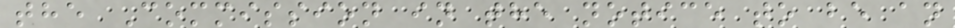the Commission in the notice to be an
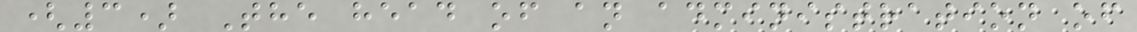(3) The head of an administration of
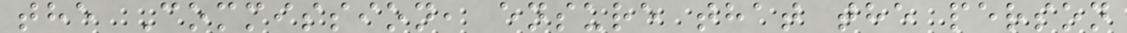the Commission, ensure that the person
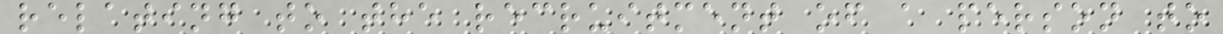relating to the recruitment of a person to
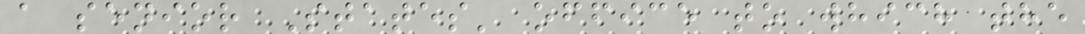a senior States' office to which the
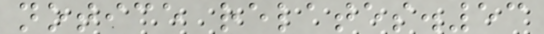notice relates.53
